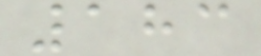183
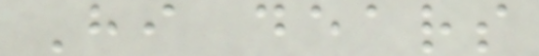Hi dears
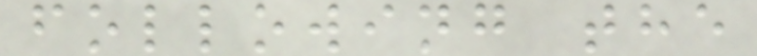following the
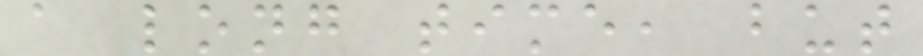a long time, but
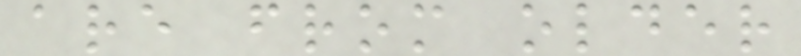are from older
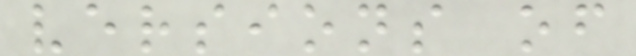versions of
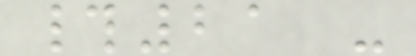#21 -
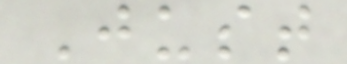Just
